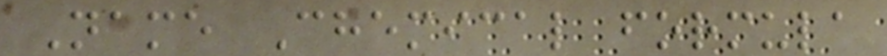Name Chemical formula
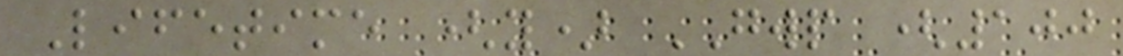Lifetime (y) GWP (100
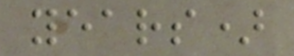years)
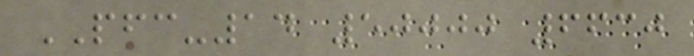PFC-14 50000 6630
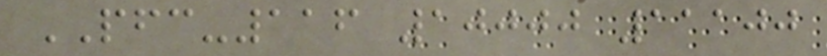PFC-116 10000 11100
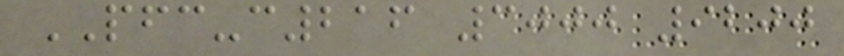PFC-c216 3000 9200
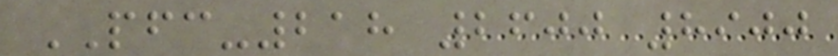PFC-218 2600 8900
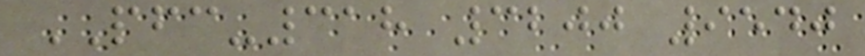PFC-318 3200 9540
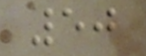50
